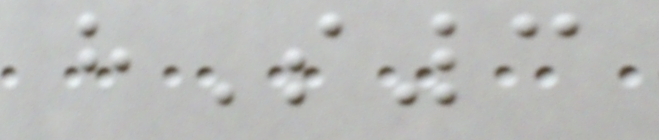hS3
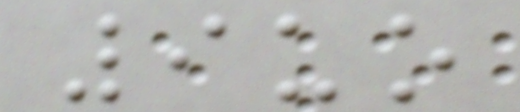9uo
